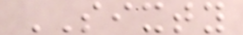SIXTY
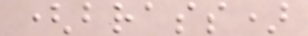(brass)
